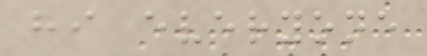hi everyone
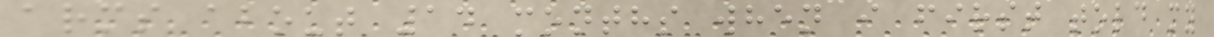arms about 14 months when i first told my
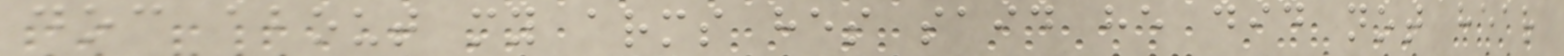doc about my arms hes said he did not hear
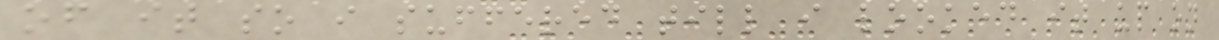of it so i suffered till i looked it up on
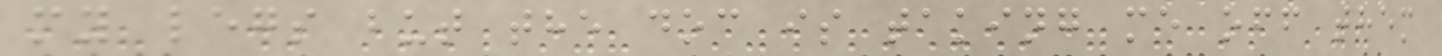my legs but the doc is taking me off them
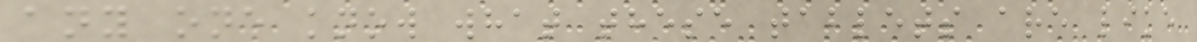any one know what these tablets are like
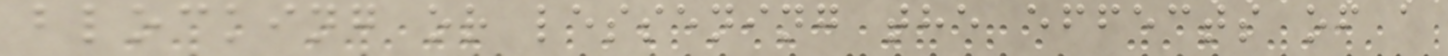blocking or lessening the effects of a
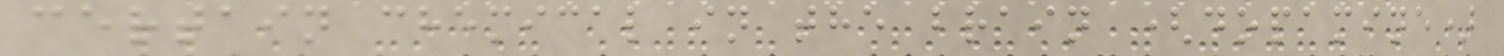certain chemical in the brain (dopamine)
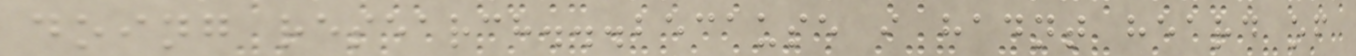doing research...because i hadnt heard of
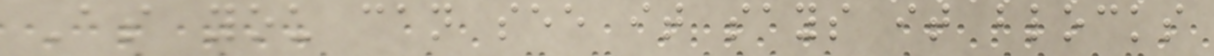As you can see it says it blocks
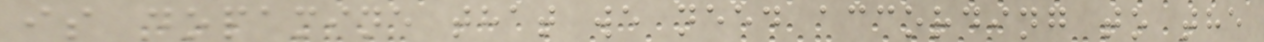is dopamine that we need according to the
